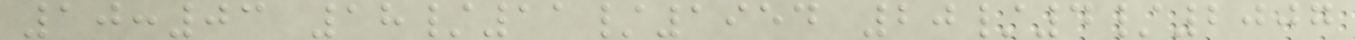10:03 18/11/1954 20/4/2007
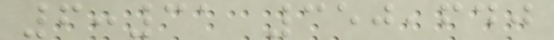6:31 350,640
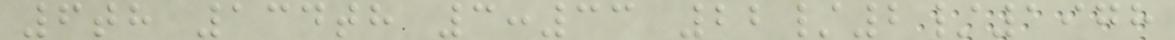6th 134th 3:33 22/2/1978
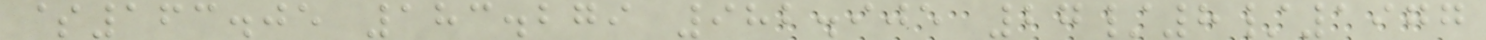$163.05 183.279 982.905 27/8/1977
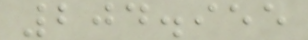204.955
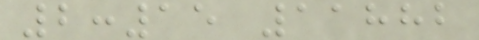2:15 11882
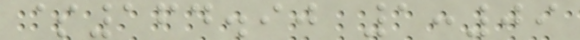$164.90 1:09
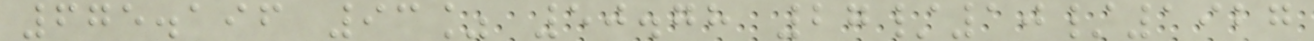675.196 93% 50.78 27/10/1927
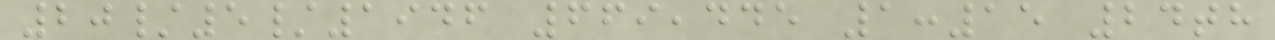20/5/1946 669,445 1:15 24th
